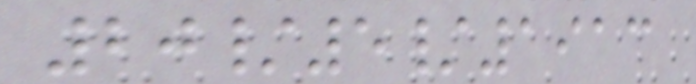20/5/1913
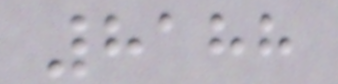8188
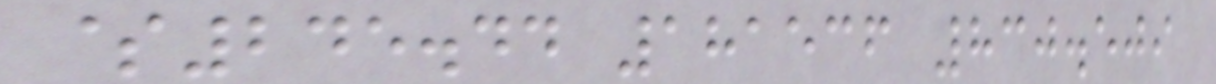$245.44 181536 830.509
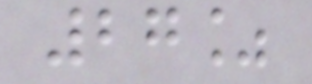27%
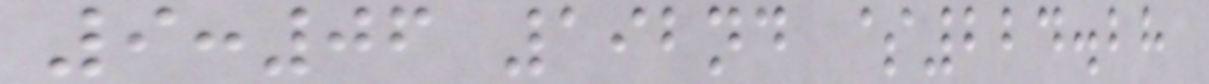9:06 192nd $224.28
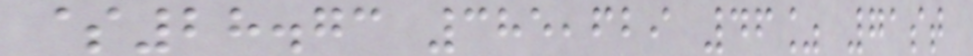$28.73 385,629 46% 71st
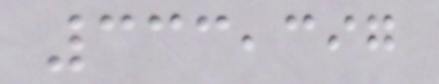333,397
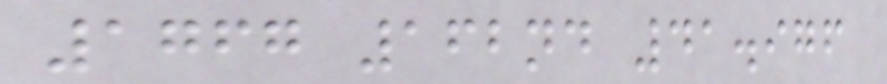1767 162nd 41.976
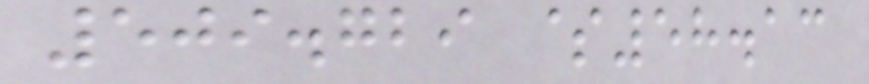509.729 $58.13
